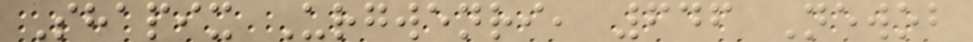Shapix Urgwenri, 646 Newob
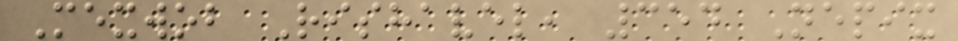Mexwob Rishavel, 354 Nepix
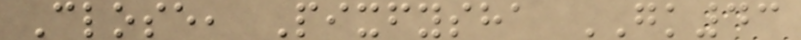Close, Pixfysha GK43
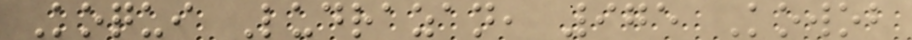Koqui Ludrazan, 975 Kowob
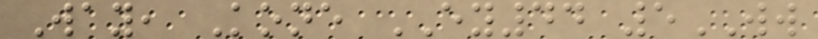Way, Kone EY44 5WW
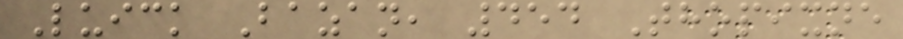Luick Bazan, 454 Thopixne
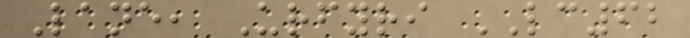Lane, Urfyri LC62
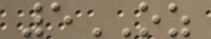5OZ
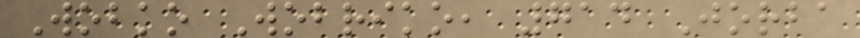Wobko Wobriko, 714 Jorba
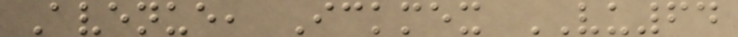Avenue, Ickmex VU64
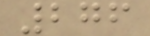276
